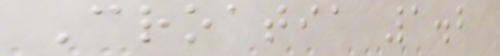Croatia 1.2
